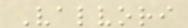Valvori
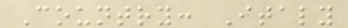Country: Italy
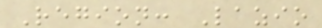Region: Lazio
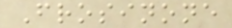Frosinone
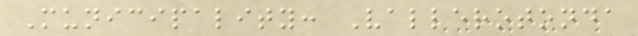Municipality: Vallerotonda
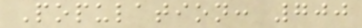Population: 700
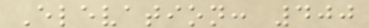Elevation: 400
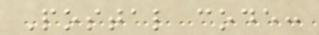Postal code:
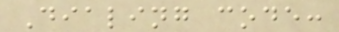Dialing code:
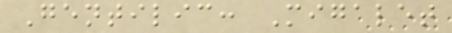Gentilic: Migalet
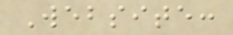Website:
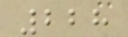228
